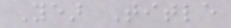Year Title
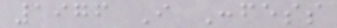1976 I Confess
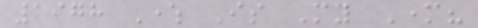1978 Where Is My Mother?
